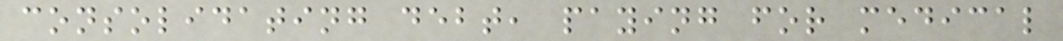consolidating debt, paying for medical
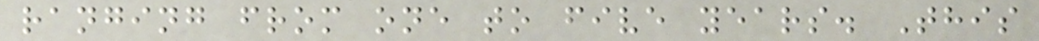ranging from one to five years. This
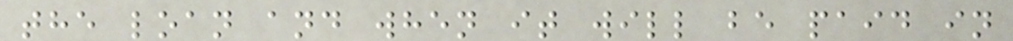the loan and when it will be paid in
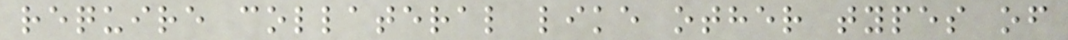require collateral like other types of
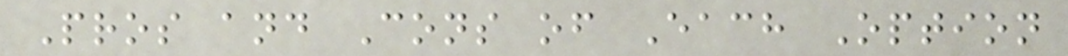Pros and Cons of Each Option
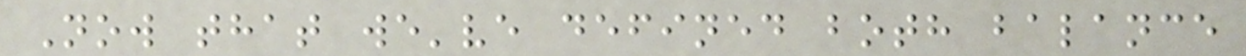Now that we've defined both balance
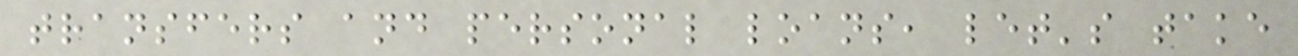transfers and personal loans, let's take
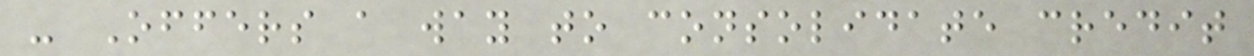- Offers a way to consolidate credit
